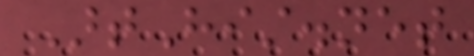ArtHist.net
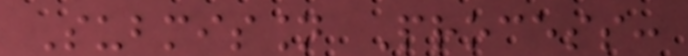Submission Process:
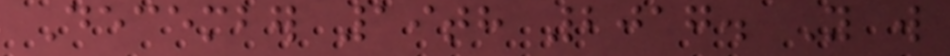December 19th 2017. You will
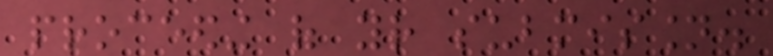proceeding of your submission.
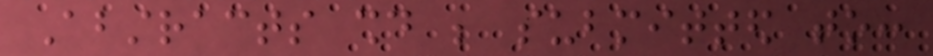Abstracts should be submitted to:
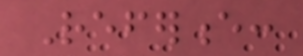Reference:
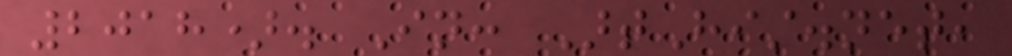2018). In: ArtHist.net,
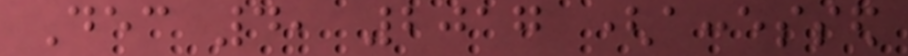Dec 4, 2017 (accessed
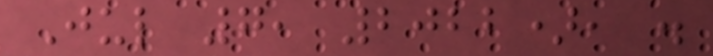Jul 7, 2022), .
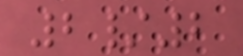2/2
